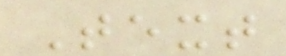Text
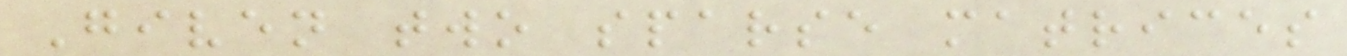Given two sparse matrices
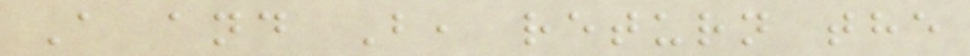A and B, return the
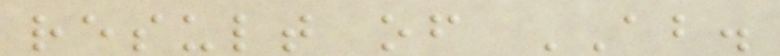result of AB.
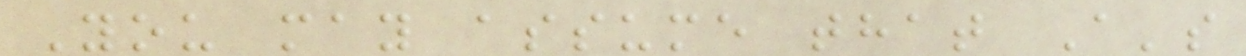You may assume that A's
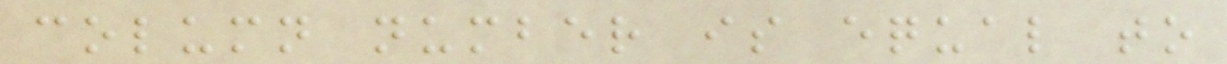column number is equal to
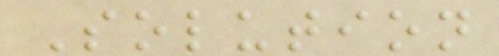Solution
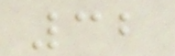32
